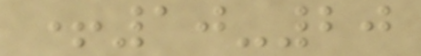+10-20
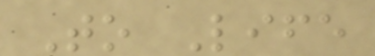To Life
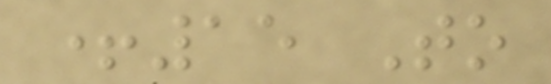+15 To
